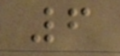6
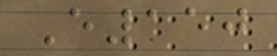E150
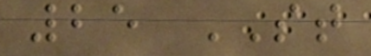25 ST
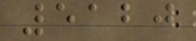5120
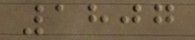1807
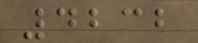4232
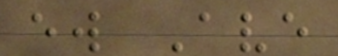ew Ave
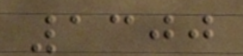1300
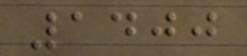1400
